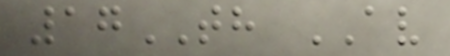17TH AV
